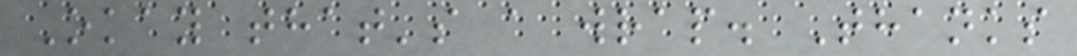Okay that's a wrap. Thanks
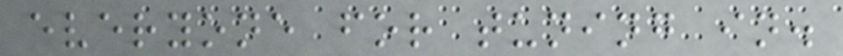everyone for tuning in.
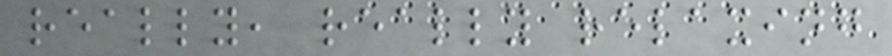really, really relaxing
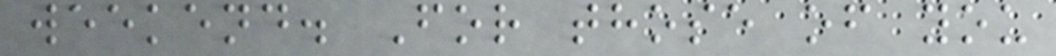weekend. For those of you
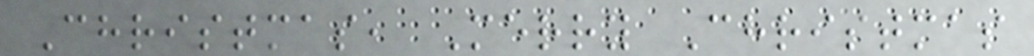Christmas, Merry Christmas
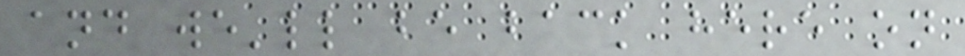and we'll be back here on
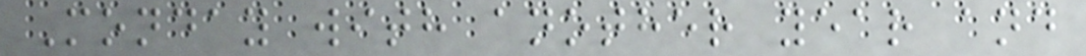Monday with another year and
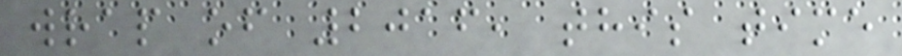wrap of 2016, this time
